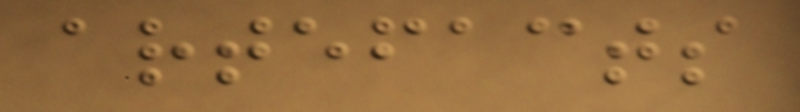artefacts
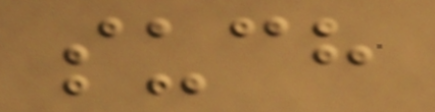such
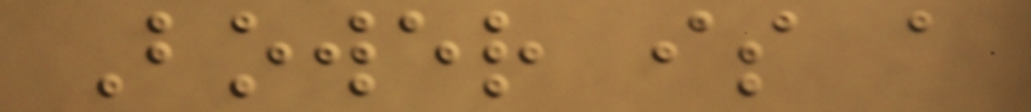Bower is a
